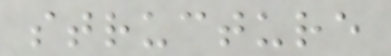structure
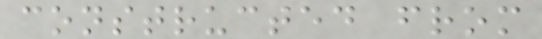constructed from
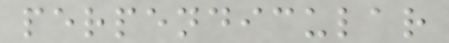perpendicular
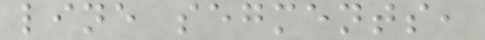line segments,
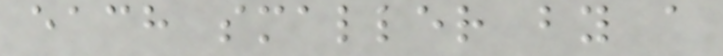each smaller by a
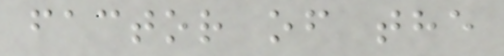factor of the
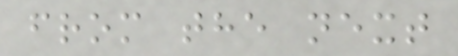from the next
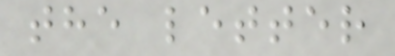the letter
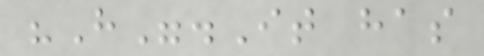"H".It has
